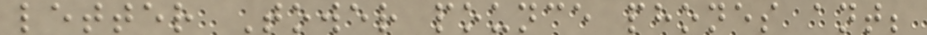letter Tower pounce phones ant;
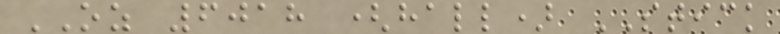OZ 6018 (hall) STICK
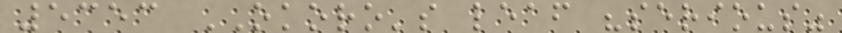5353 OKORO's leaf "serious"
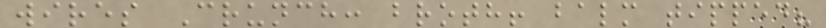wires Crunch: broth! balm tipped?
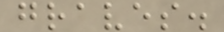graves.
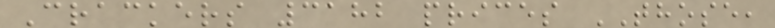Crackers 3182 prices THOSE,
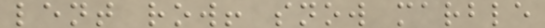lent row! snow marble
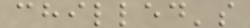chilled's
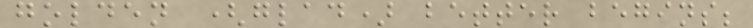golden (glad) better begins;
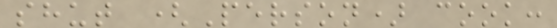shut (Person) cook:
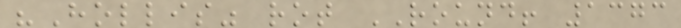"Hollis" rot ROUND! 1373
